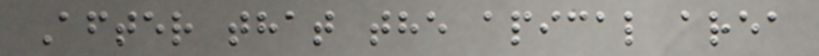After that the apical area
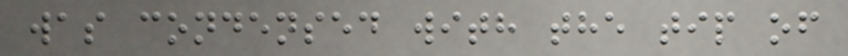was condensed with the tip of
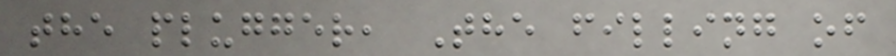the plugger, The filling of
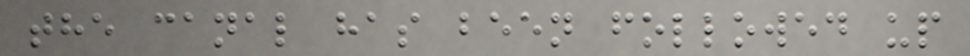the canal has been followed up
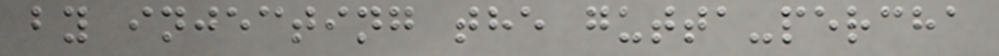by injecting the gutta-percha
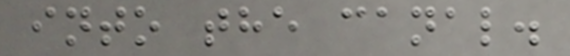into the canal.
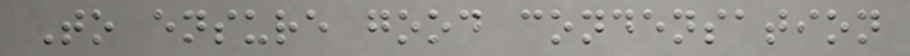To ensure good condensation
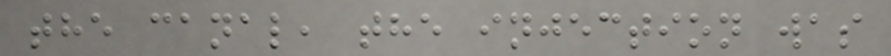the canal, the injection was
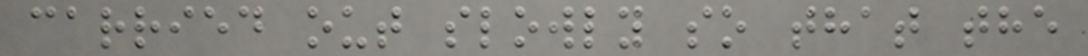carried out slowly so that the
